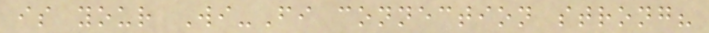is your Wi-Fi connection strong?
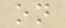on
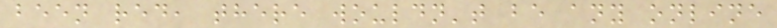been red, there wouldn't be any online
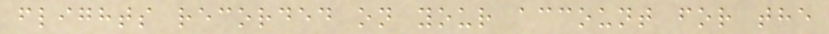flights recorded on your account for the
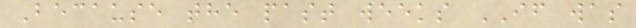Because the past weeks IF was
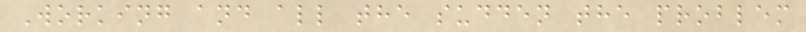Working and all the sudden the problem
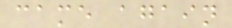came again
